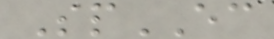SpEC
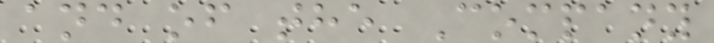and of the Company
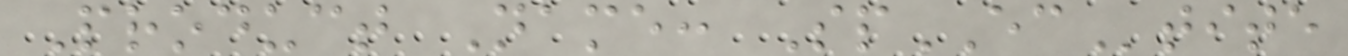Product Name: SpECtite
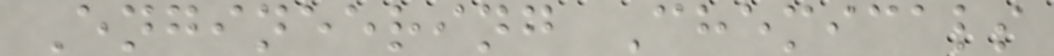Engineering Chemicals
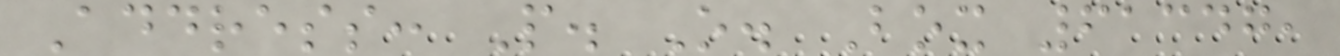Address: P. O. Box 61347,
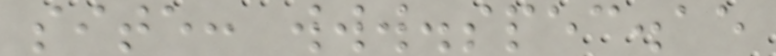site: www.spec.ae
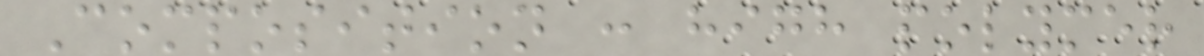Composition : high polymer
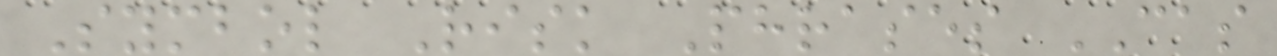Symbol Risk Phrases CAS
